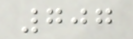707
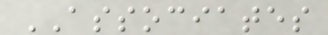ASSOCIATES
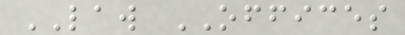LAW OFFICES
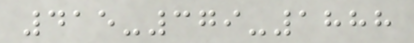415-379-1888
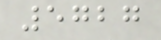5727
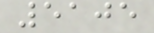5105
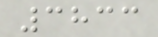3833
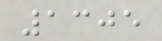1305
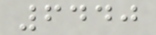6440
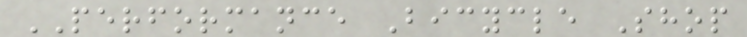PERFORMANCE Bicycle Shop
